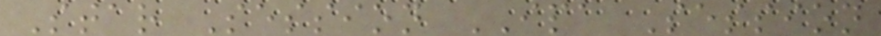Star Session IPA Session
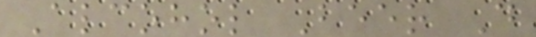Alcohol Beer D
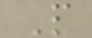P
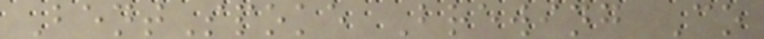BentSpoke Brewing Co
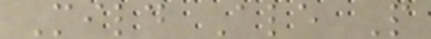Mild Ale P
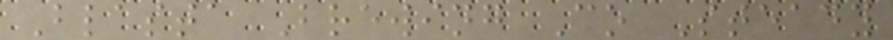Blasta Brewing Co Steady
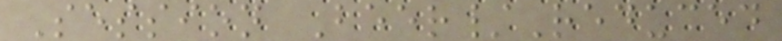Session Beer/Reduced
